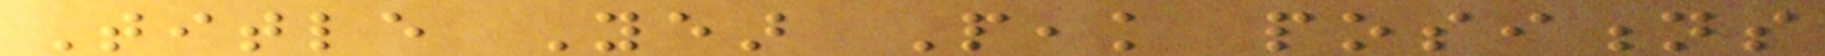Title Year Peak positions
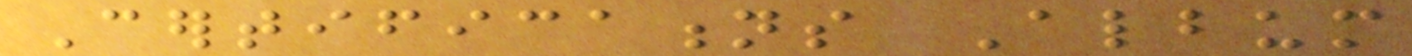Certifications Album
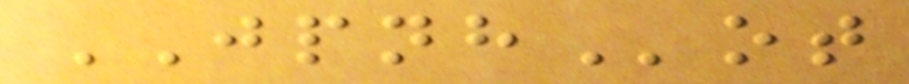JPNHot
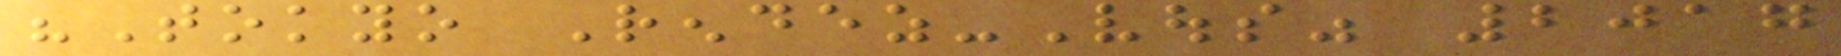"Tokyo Rendez-Vous" 2017
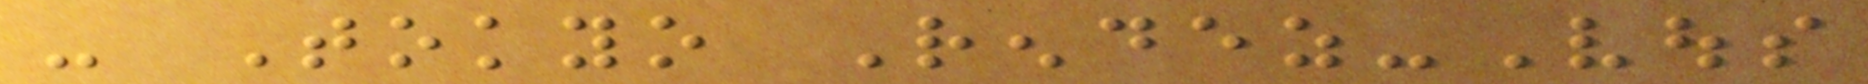- Tokyo Rendez-Vous
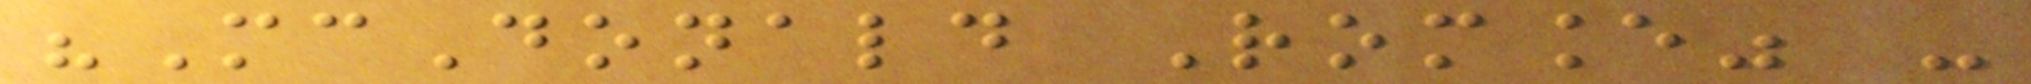"McDonald Romance" -
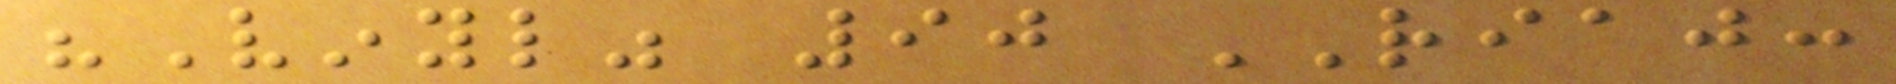"Vinyl" 90 RIAJ:
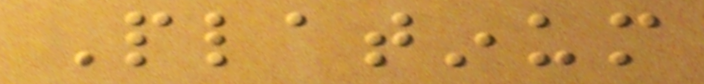Platinum
